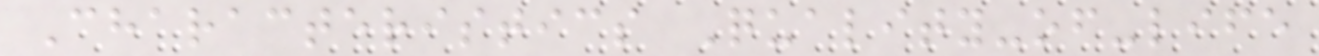Characteristics Quality-of-life
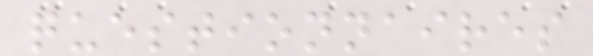questionnaires
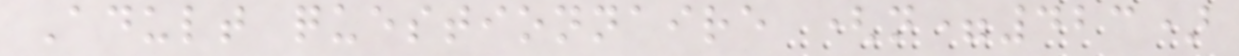Adult questionnaire (n=423)
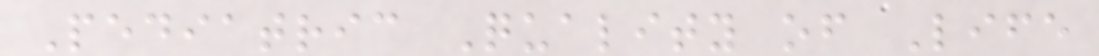Pediatric Quality of Life
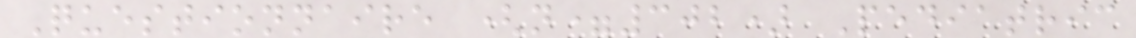Questionnaire (n=302) Pediatric
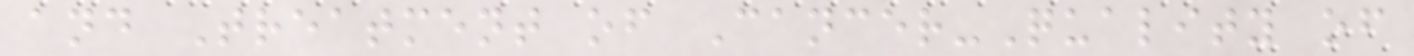and Treatment of Cancer-Quality of
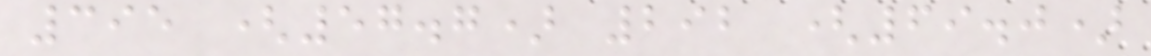395 (57.7) 292 (69.0)
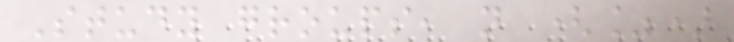Study groups, n (%)
